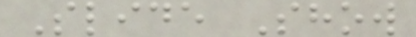Slide Show
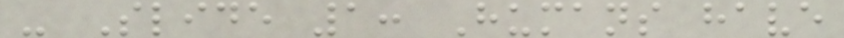- Slide 1: Humans have
